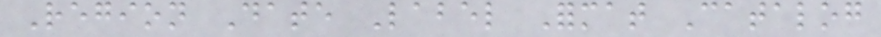Region Date Label Format Catalog
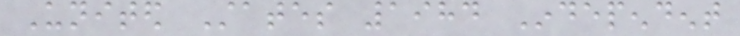United States 1984 Independent
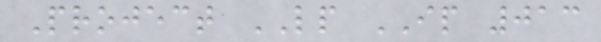Project LP IP 013
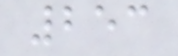253
